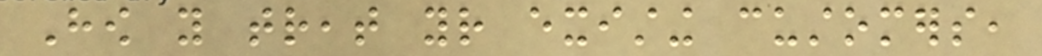How you treat your existing customers,
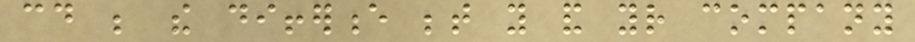could be the difference between you and your company
